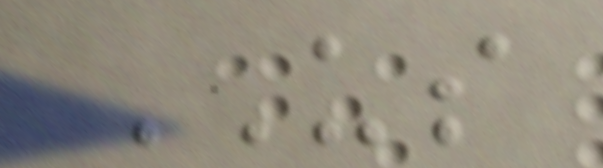US
